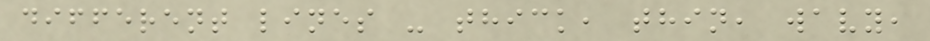different lines - thick, thin, wavy,
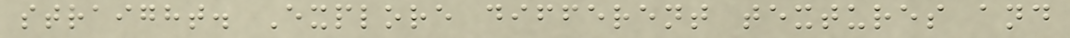straight. Explore different textures and
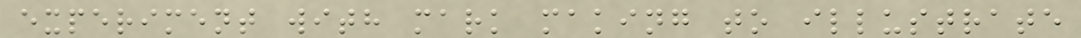experiment with mark making to illustrate
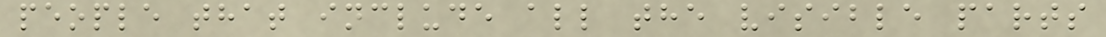people that include all the visible parts
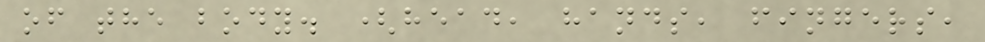of the body. (head, hands, fingers,
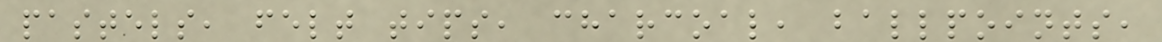pastels, felt tips, charcoal, ballpoints,
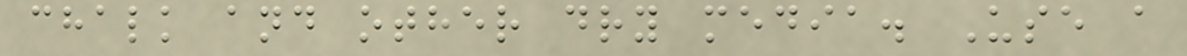chalk and other dry media. Use a
